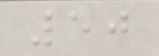50
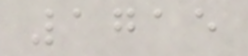1715
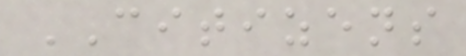CITIZENS
